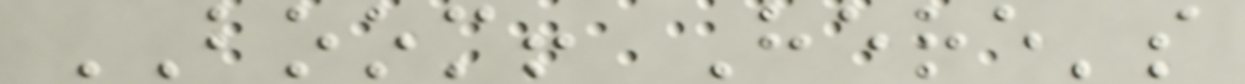BOOM! Here's
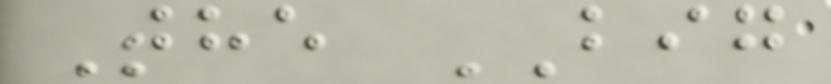The BIG
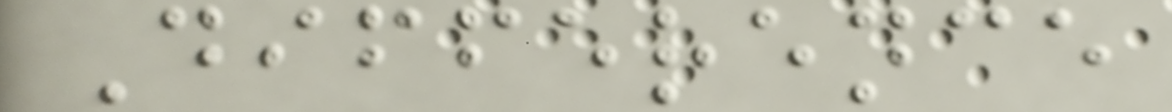Difference
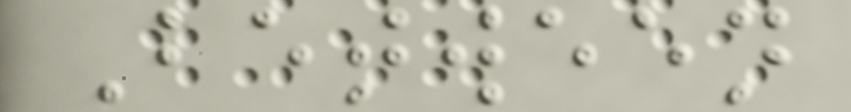Between
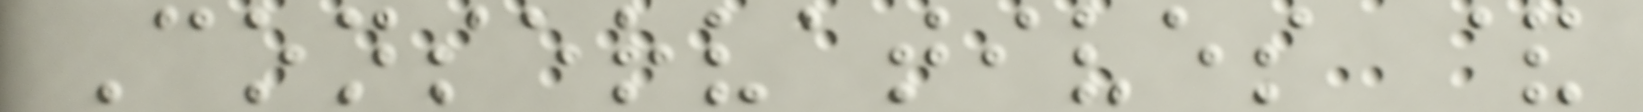Conservatives &
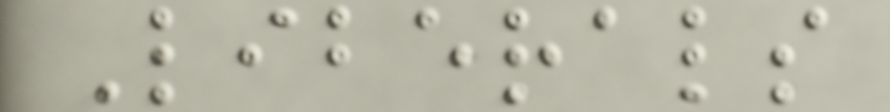Liberals
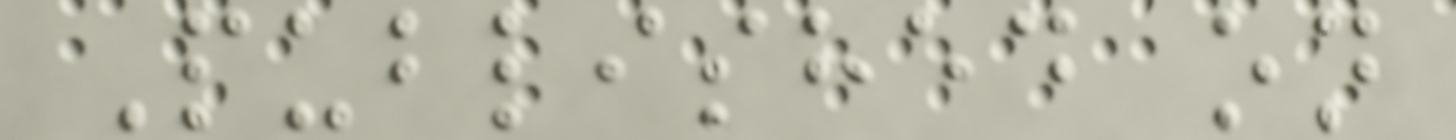Published on
